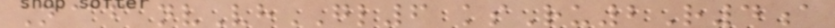N@f nvVhGL6 ksRu2R4a
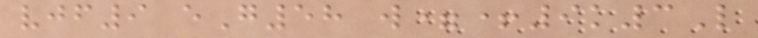vjf9 eG58 w=+9k3L
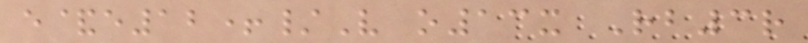e&e12+/V o13x Rb3r
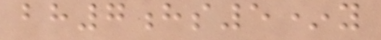bh7hs5*y
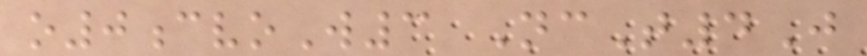o0cvoW3 NcT4J
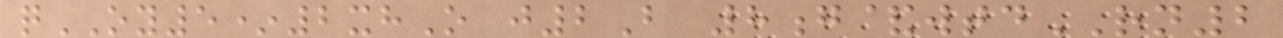qOY5*2xhO j2B 8g&wtdRN2
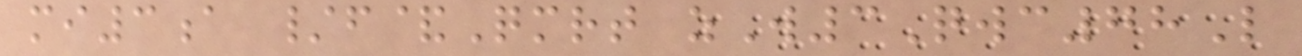mi3a /f&Qmrt zW3Qwc78L
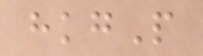hkgP
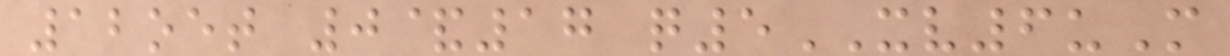12oet 0&17 q5XV6uM
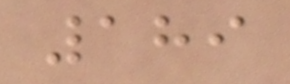189
